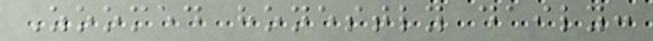Zoomed honestly daily:
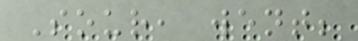Sour, went;
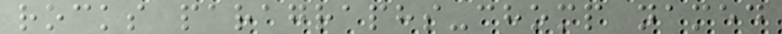rocks paragraphs-chomp named
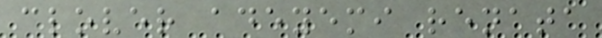clover adeyemi renata
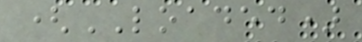(LOADED)
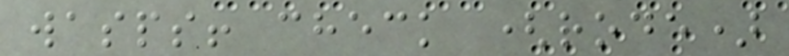wasps! check (rode)
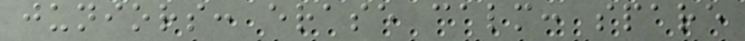juniors: erase calm: spare
